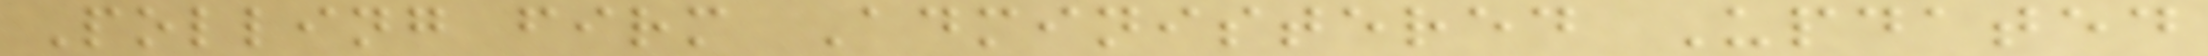Polling firm Administered Updated
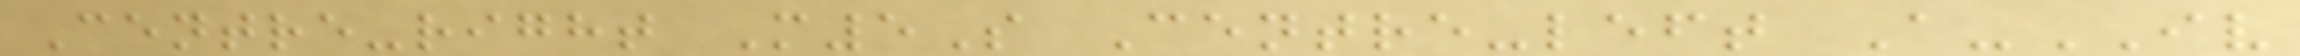Centre-right M5S Centre-left A-IV
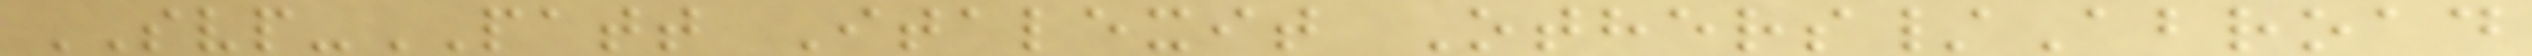SVP-PATT Italexit Others/Abroad
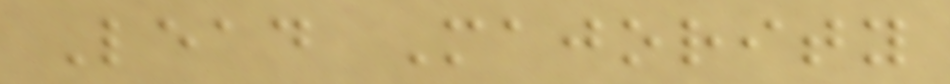Lead Majority
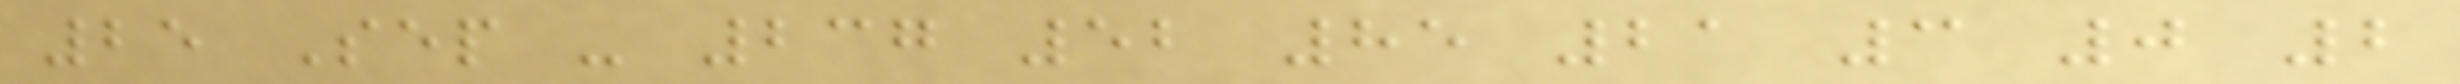25 Sep - 237 52 85 21 3 0 2
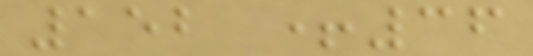152 +36
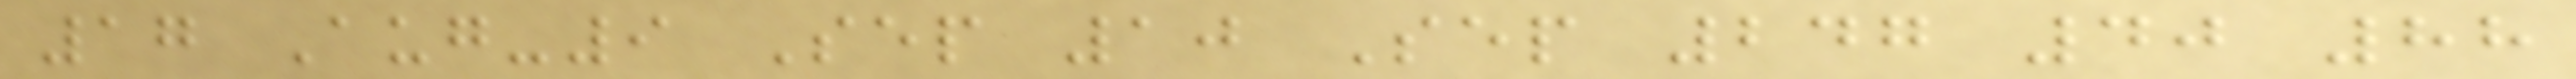17 Aug-9 Sep 10 Sep 247 40 88
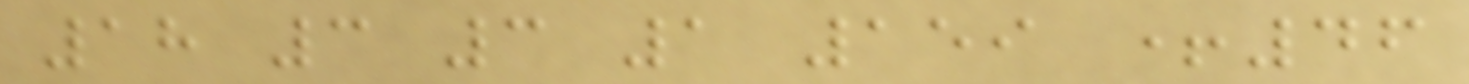18 3 3 1 159 +46
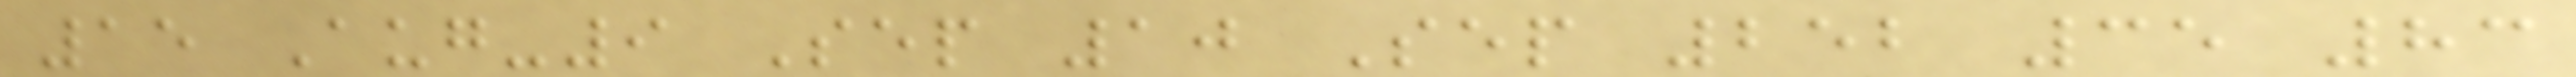15 Aug-9 Sep 10 Sep 252 35 83
